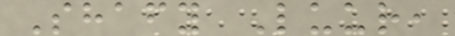Shafy Luur,
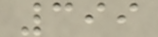399
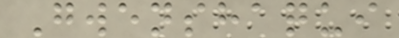Gwenshaqui
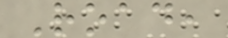Road,
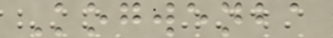Kogwenba
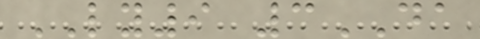LY9 3DA
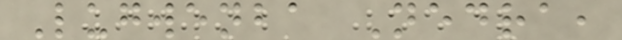Lugwenba Nedra,
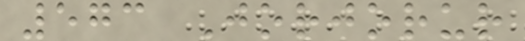573 Jorjorur
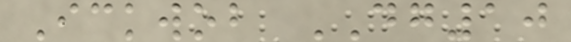Ickwob DG10
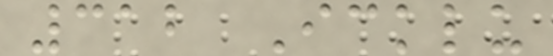312 Icklu
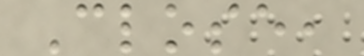Close,
